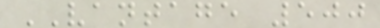VANTAGE 500
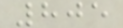805
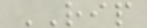RIP
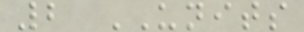2 UNITS
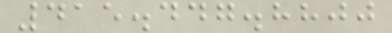415.447.8800
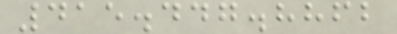415.447.8862
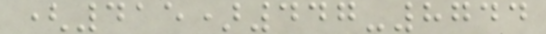(415)447-8744
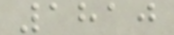1810
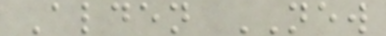Alden NEW
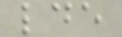lde
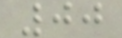00
